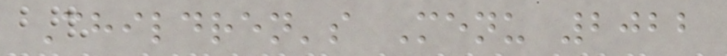Children's Menu 2022
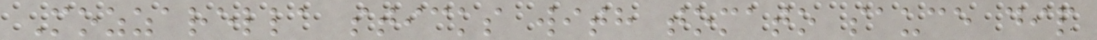Mozzarella sticks with tomato sauce dip
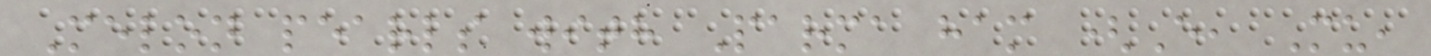Melon pearls with Parma ham (E, Mu,
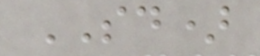SD)
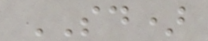SD)
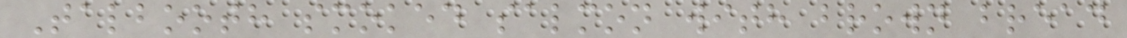Talbooth smoked salmon with brown bread
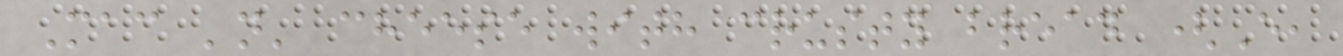Mac 'n' cheese with crusty bread (E,
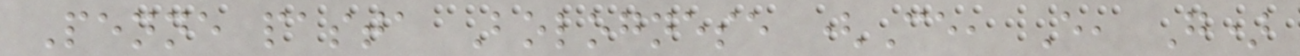Penne pasta Bolognese (Ce, E, G)
